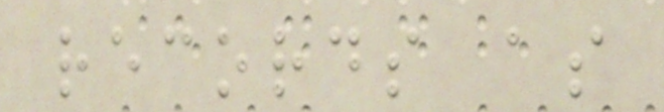records as
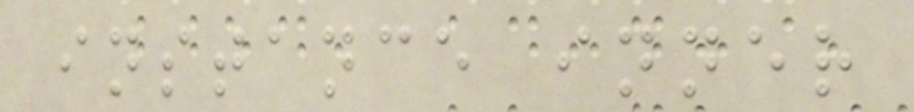instance inner
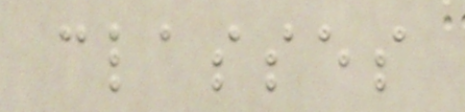classes
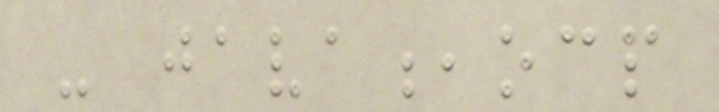- java,ocp
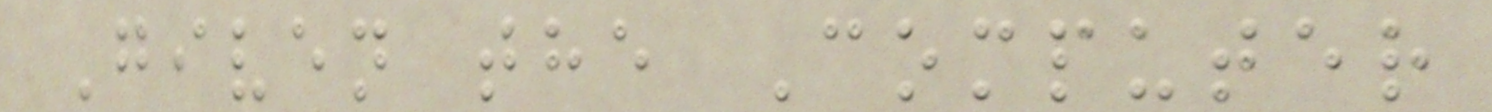Given the Computer
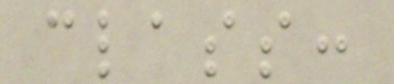class:
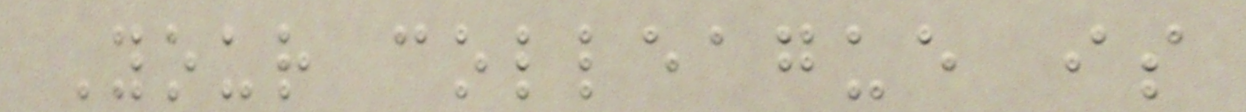Your colleague is
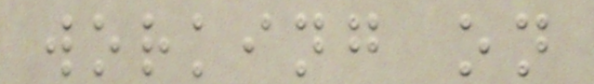working on
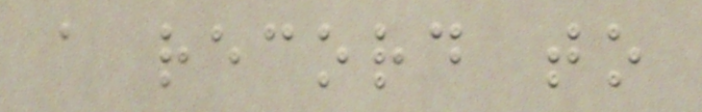a record to
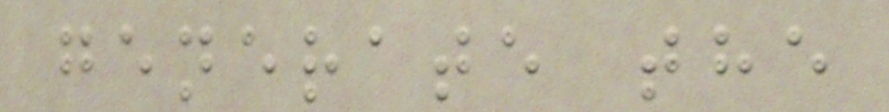generate the
